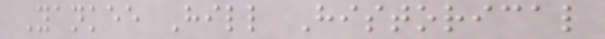Yankee Hill Historical
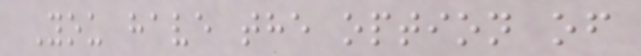You have the option of
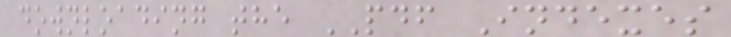downloading the PDF Indexes
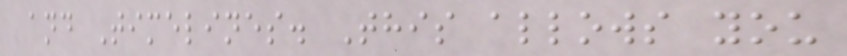and Timelines. This allows you
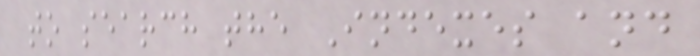to search the Indexes and
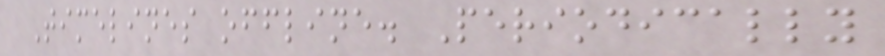Timelines offline. Periodically
